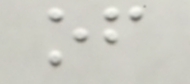of
